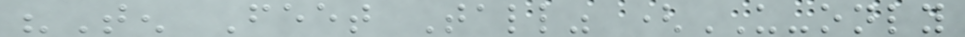"Ten Feet Tall" (US-only
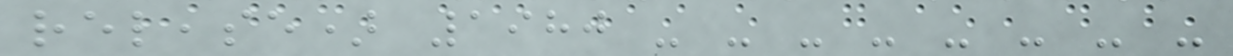release) 1980 - - - - - - - -
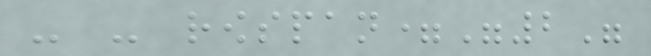- - rowspan="2"
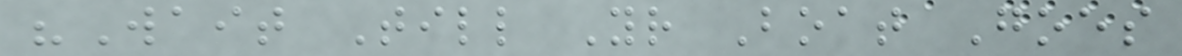"Wait Till Your Boat Goes
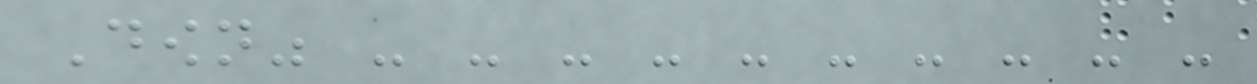Down" - - - - - - - - - -
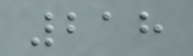218
